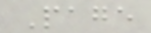Page
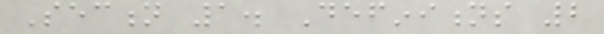Section 1. Definitions 2
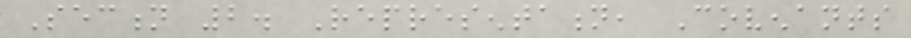Section 2. Representation, Covenants
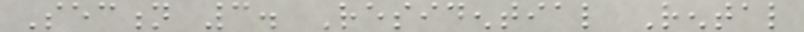Section 3. Residential Rental
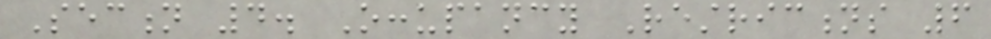Section 4. Occupancy Restrictions 6
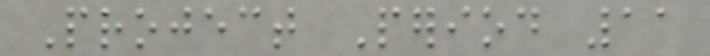Project Period 11
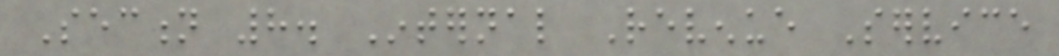Section 8. Internal Revenue Service
